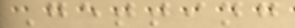Getting
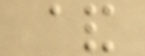&
